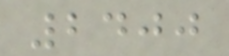2400
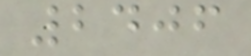2406
